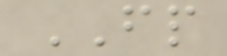FP
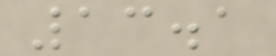13.1
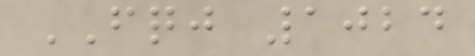FQJ 1024
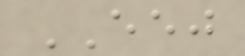EEJ
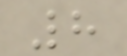8
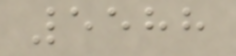5588
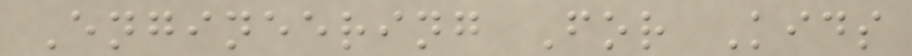Engineering For Kids
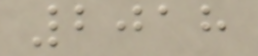2018
